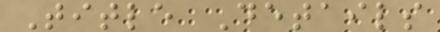Title Details
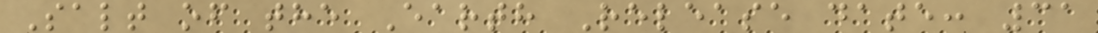Salt of the Earth Release date: 31
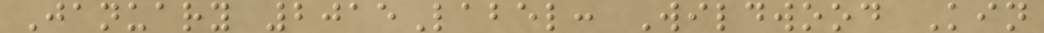January 2015Label: Wildwood Kin
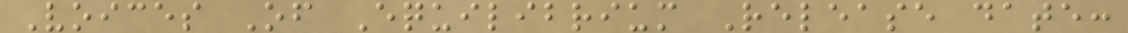Voices Of Equilibrium Release date:
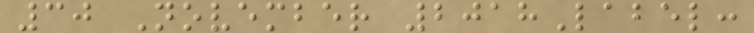30 November 2018Label:
